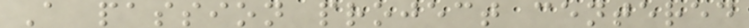A passion project centered
